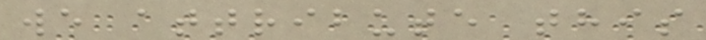we attribute this
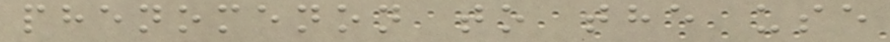phenomenon to the use
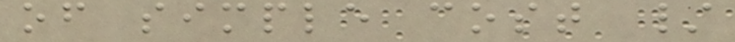of simple cost /
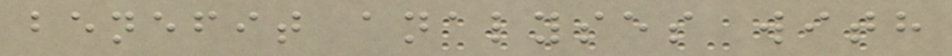benefit analyses with
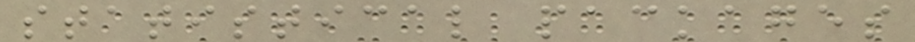statistical packages
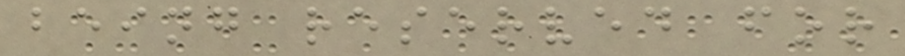being reserved for
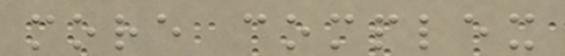more complex
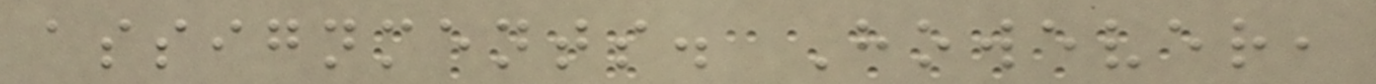assignments. However,
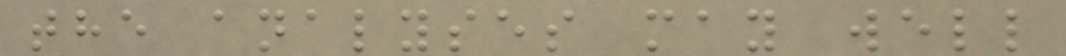the analyses may well
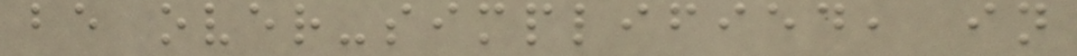be over-simplified, in
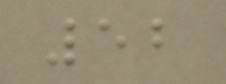52
